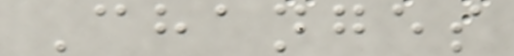Changes
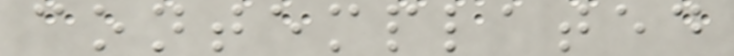contemplated
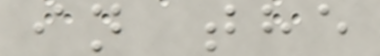in the
